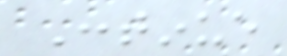Continue
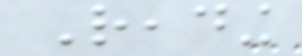Reading
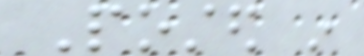Posted in
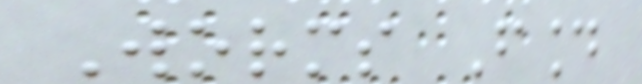Worms Found
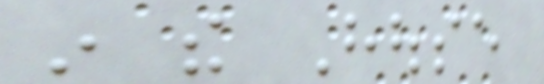in the House
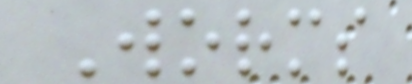Worms
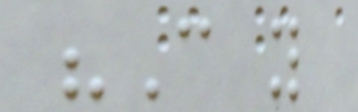"Can you
